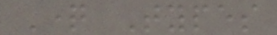Question Types
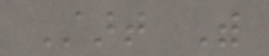Start With
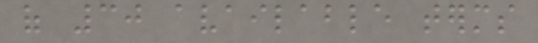of 30 available terms
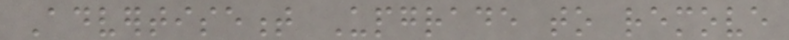Advertisement Upgrade to remove
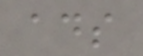ads
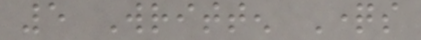5 Written Questions
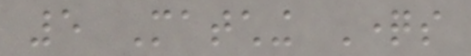5 Matching Questions
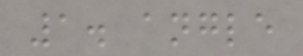1. angle
